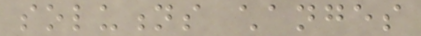solutions changes
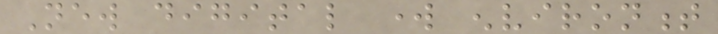New digital work environment
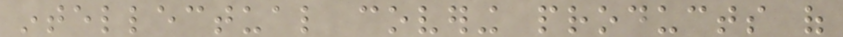intellectual covering products of
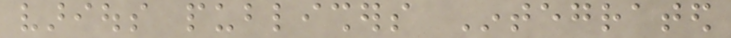various publishers Integrated
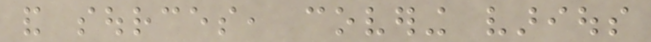and sources, covering various
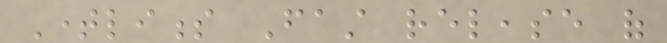Timeliness Fast release of
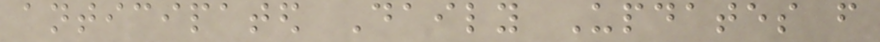anticipated Daily Updates from
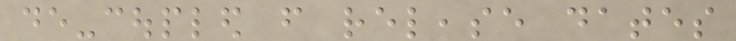de-coupled from release dates
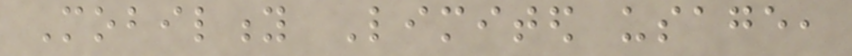Mobility Limited usage,
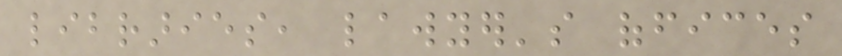libraries, lawyer's offices
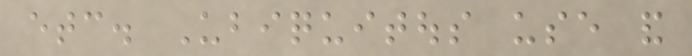etc. Ubiquitous use and
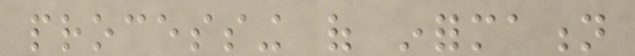processing of information
